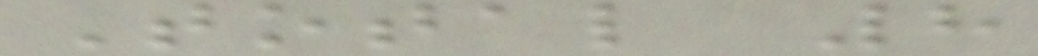Total 8
